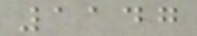1147
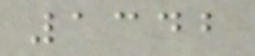1342
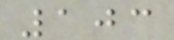103
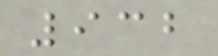932
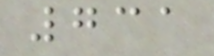731
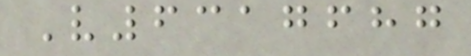V6317687
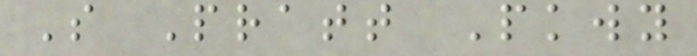S Pratt Pkwy
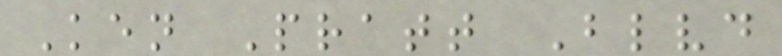Ken Pratt Blvd
